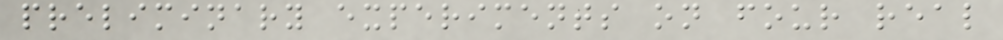preliminary experiments on four real
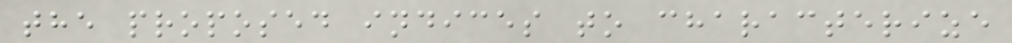the proposed indices to characterize
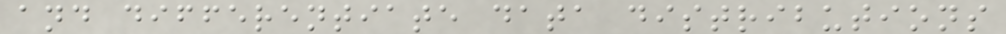and differentiate data distributions
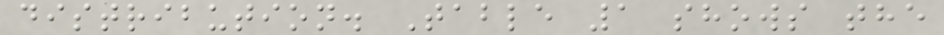distribution. Table 1 shows the
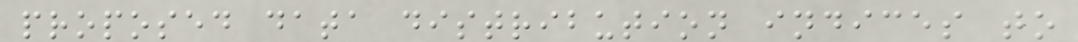proposed data distribution indices to
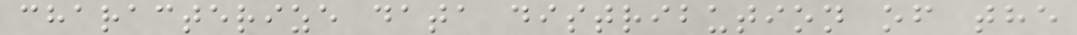characterize data distribution of the
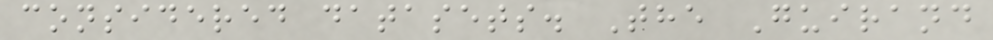considered datasets. The Guirand
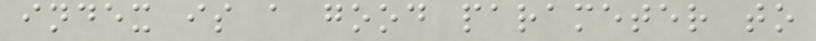index is a good parameter to
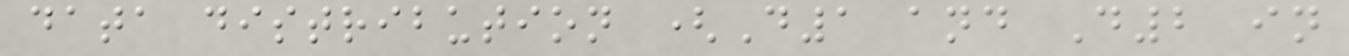data distribution (D1 and D2 in
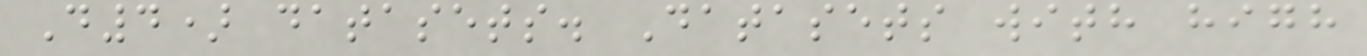D4) datasets. Datasets with high
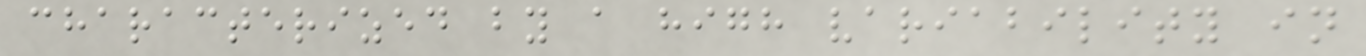characterized by a high variability in
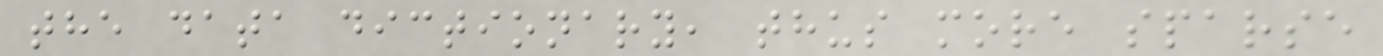the data dictionary, thus more sparse
